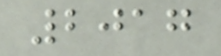2017
